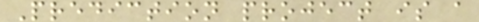Prediction project is a
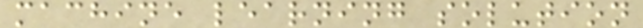machine learning solution
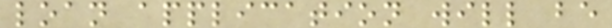loan application will be
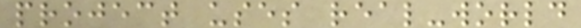project uses real-world
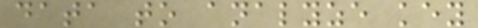data to analyze key
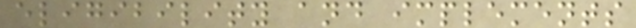eligibility and implements
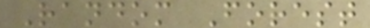Random Forest
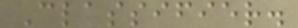Classifier.
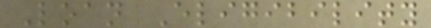Loan Eligibility
